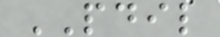PDIL
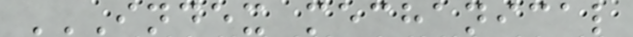INDEX MECHANICAL
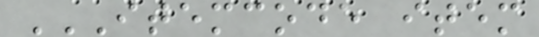ITEMCODE ITEM
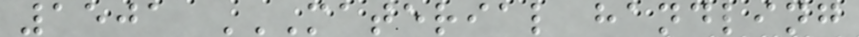1501 MATERIAL HANDLING
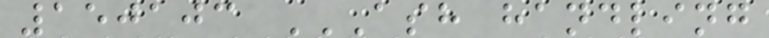150103 ASH HANDLING
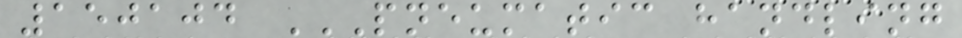150104 PNEUMATIC HANDLING
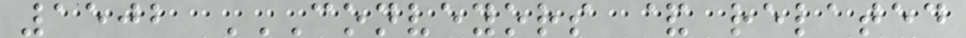1502 CONVEYORS & RELATED
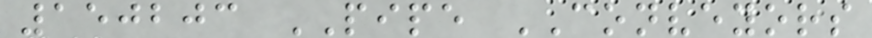150203 PIPE CONVEYORS
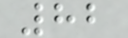82
